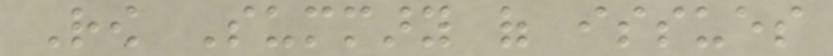Row Summary of issues
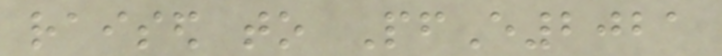raised to PfE2021
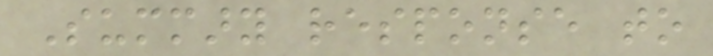Summary response to
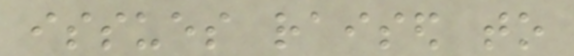issues raised to
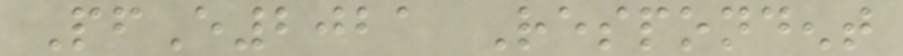PfE2021 Respondent
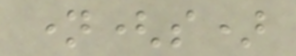name(s)
